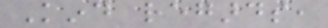Kind regards,
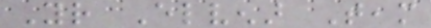Your Elvenar Team
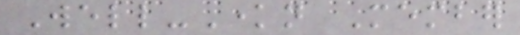Well-Known Member
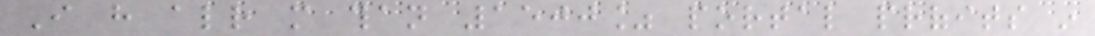I have already more than 1500% portal profits in
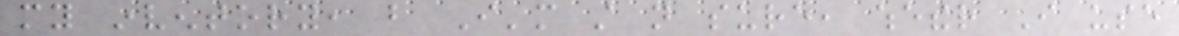my inventory, but I'm still not sure, whether I use
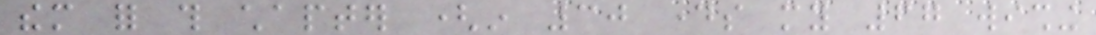them for this chapter (in 30 days my 67 wishing
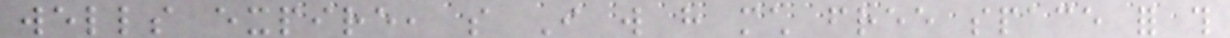wells expire, so I will have much free space for this
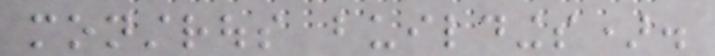monstrous buildings).
